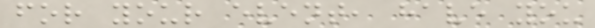for your event, have you
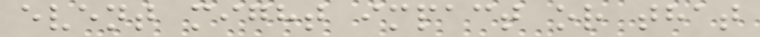event might impact or that
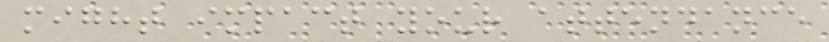might impact your attendance
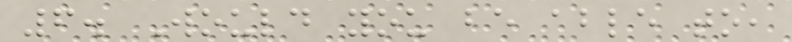6. Would you be able to,
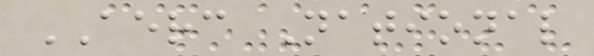AERC National
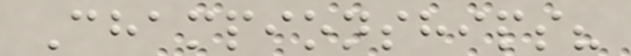Championships?
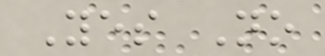Yes No
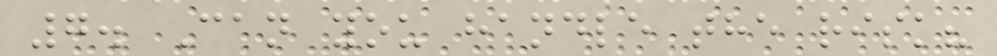7. Can you handle the risk?
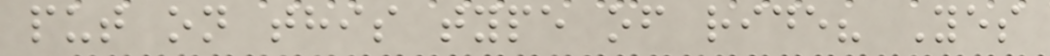put on this type of ride? Yes
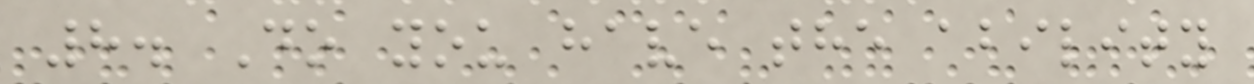8. Do you have the ability
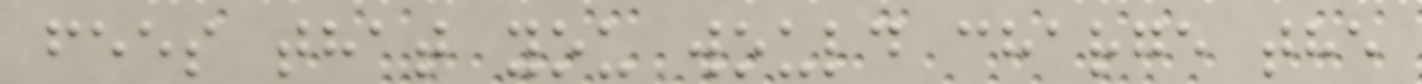fees that you would charge the
